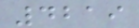4219
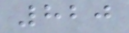820
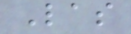Las
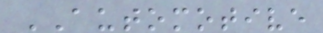AUTOMOTIVE
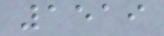1519
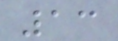13
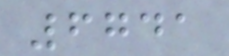6741
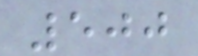500
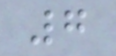7
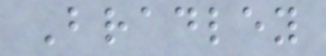Bradley
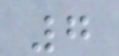7
